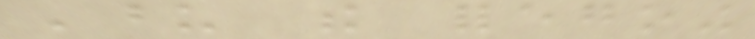Upon the foregoing
